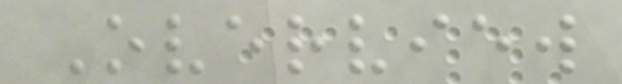Overview
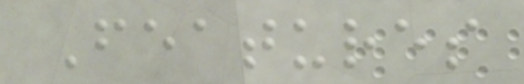Features
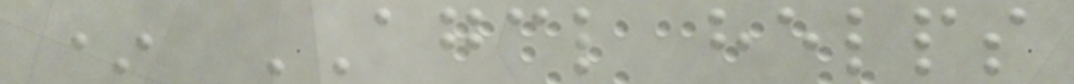* AGCL helps
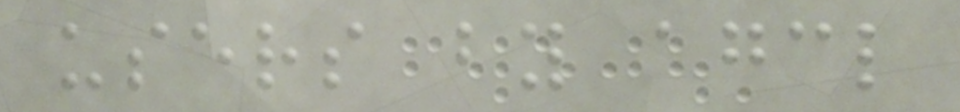users by agcl
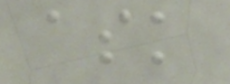ask
